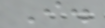I.
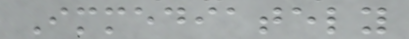Immediately
